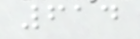614
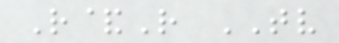R&R TV
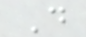D
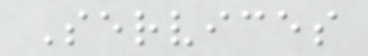Services
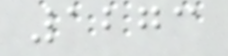1273
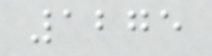1275
